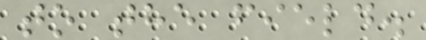to the field.
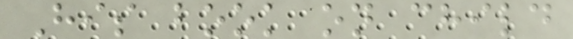His book on child
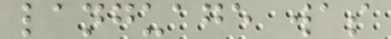language was
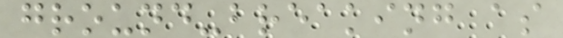ground-breaking as
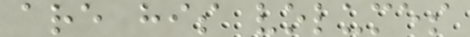are his volumes
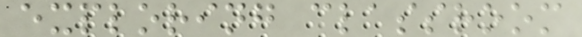exploring classroom
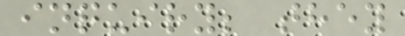inquiry; they
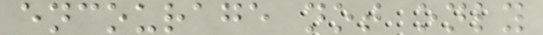encourage not only
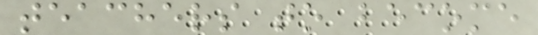teachers to become
